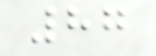87
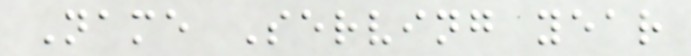Name Serving year
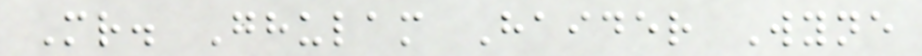Mr. Ghulam Haider Wyne
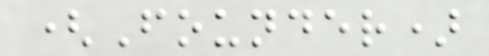(Founder)
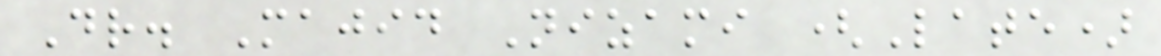Dr. Majid Nizami (Late)
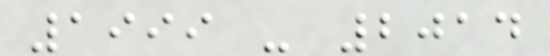1999 - 2014
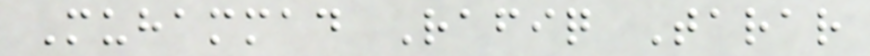Muhammad Rafiq Tarar
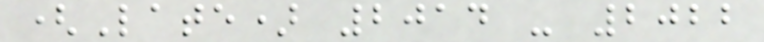(Late) 2014 - 2022
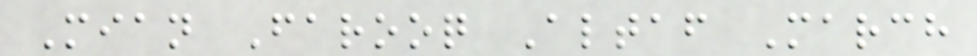Mian Farooq Altaf March
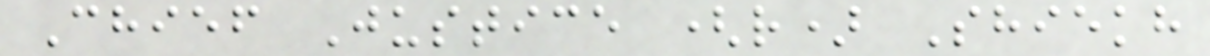Chief Justice (r) Shiekh
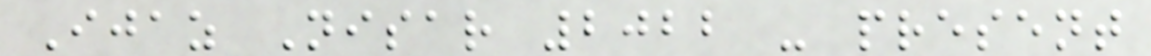Ijaz Nisar 2022 - present
